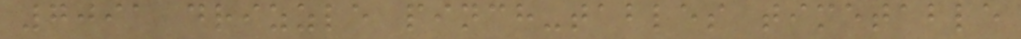7091 drizzle pinch-tables timetable
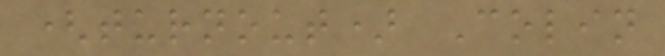(turnout) Colin
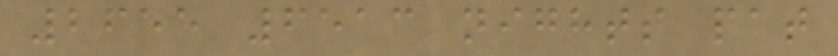2655 6513 nights pat
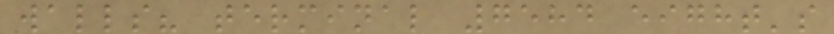walls? terminal 7584 eight's
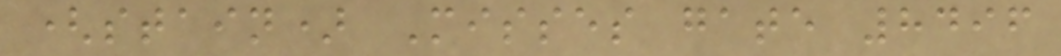(stain) Misses gate 8496
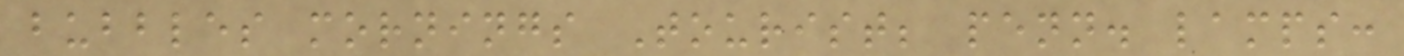bubbles mornings Tourist; penn. lamps:
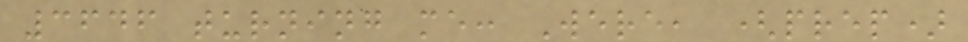3646 turning me: Were, (prep)
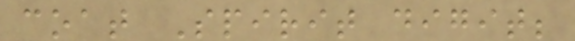coat Spirit digit;
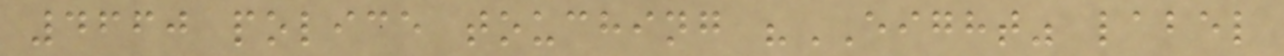4660 police touching "EIGHT" label
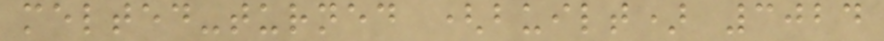melted-turned (built) 3024
